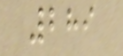289
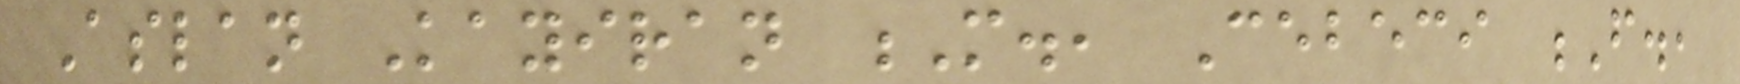Aslan Kayiran M., Cebeci F.,
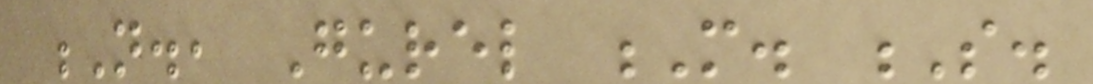N., Gurel M. S.
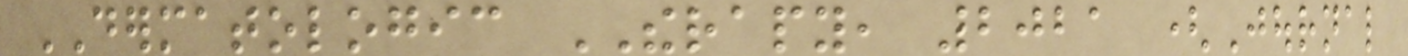DERMATOLOGIC THERAPY, 2021 (Journal
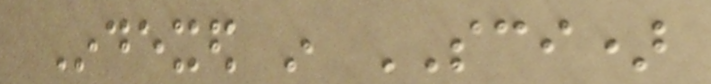Indexed in SCI)
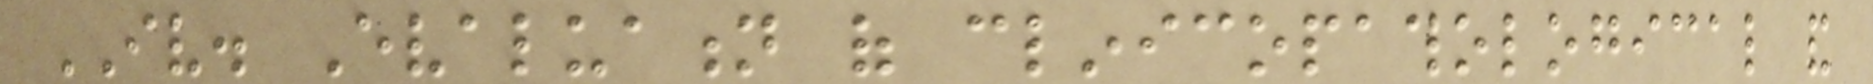IV. Evaluation of clinicopathological and
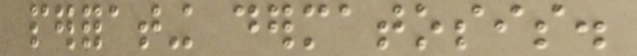perforating dermatosis.
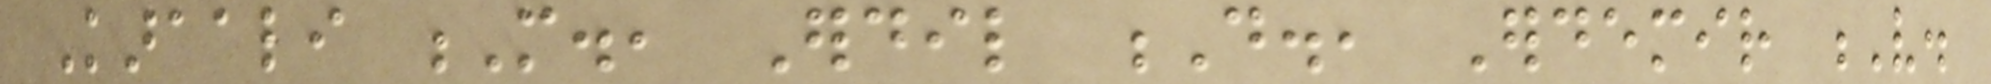Karaali M., Erdil D., Erdemir V.
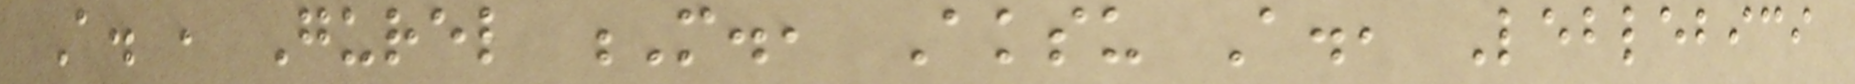A. , Gurel M., Aksu A., Leblebici
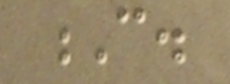C.
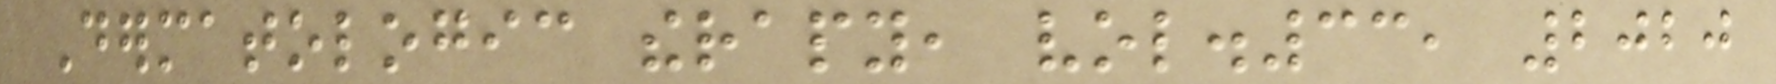Dermatologic therapy, vol.33, 2020
